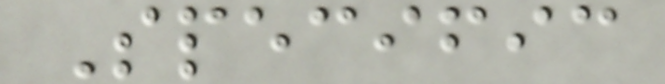Specific
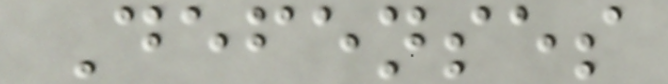Defenses
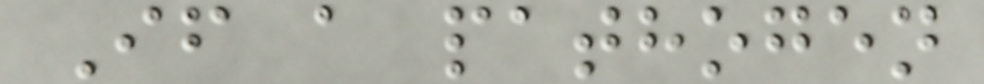If a pathogen
